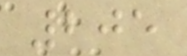205
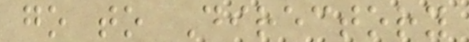go to Directory
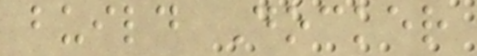build Docker
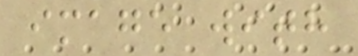image with
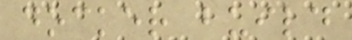docker build
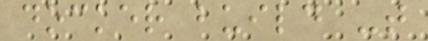docker build -t
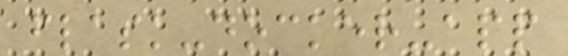flask-docker-app
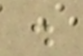.
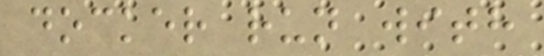docker run with
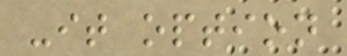-it option
